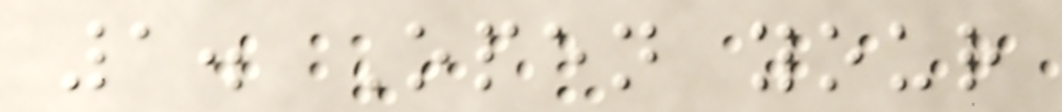1. Open your
